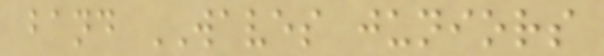band WAVES juniors
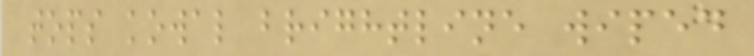tops kowal brightline wiped
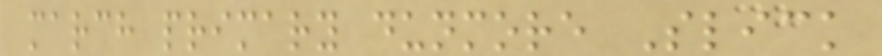march primary dunmore Slick
